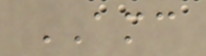AMC
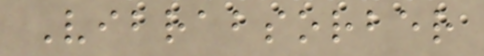Vibrabsorber
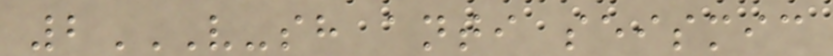2V-SH ANTI SEISMIC
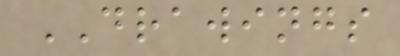DRAWINGS
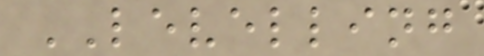LEVELLING
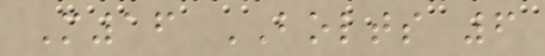M16 BOLTS 6
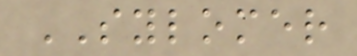SYLOMER
